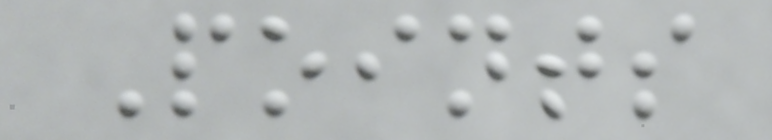Points
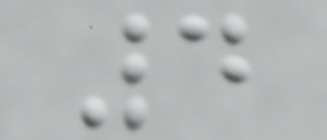4
